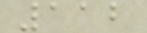112
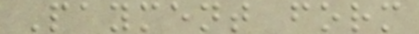Payment form
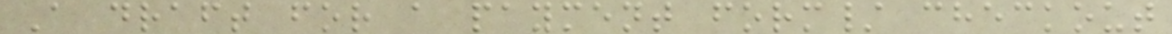A draft for a payment form/ checkout
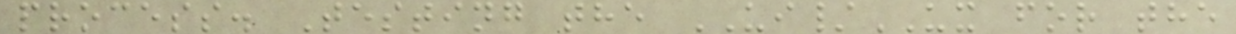process. Testing the UI/UX for the
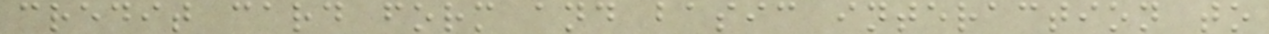credit card form and basic interaction to
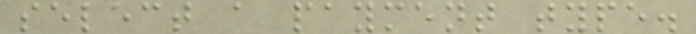select a payment type.
